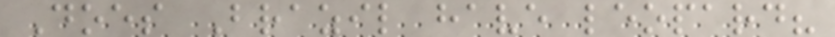Does Brazil have leopard?
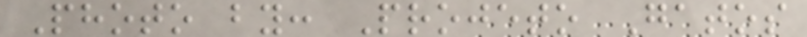Photo by: Projeto Gatos
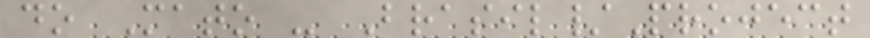do Mato - Brasil/Project
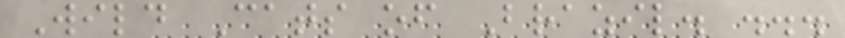Wild Cats of Brazil. ...
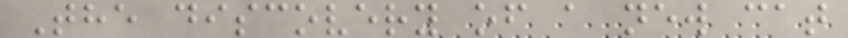The discovery of a new cat
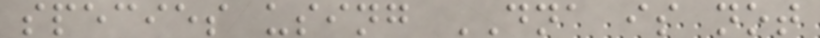species using DNA is not
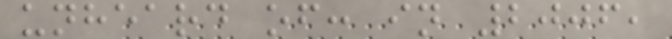unheard of: in 2006,
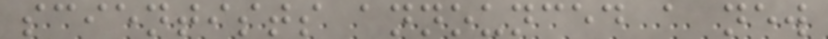scientists announced a new
